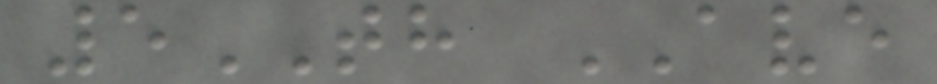5TH AVE
